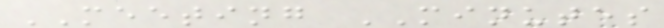MEETING MINUTES
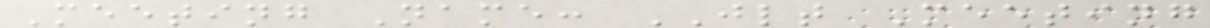Meeting Name: JLT Meeting
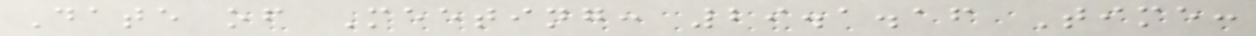Date of Meeting: 29.1.16 Time:
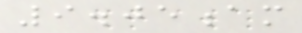9.05am
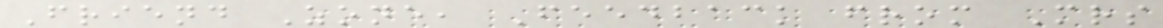Friend Zone, Feedback from Mrs
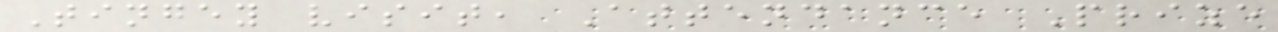Tingey visit, Attendance Prize
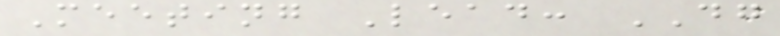Meeting Lead: DG
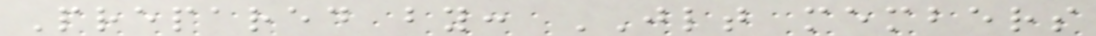Prepared by: JLT members
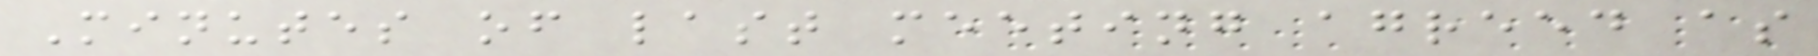Minutes of last meeting agreed as
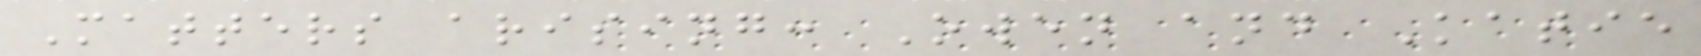Matters arising: Owen and Katie
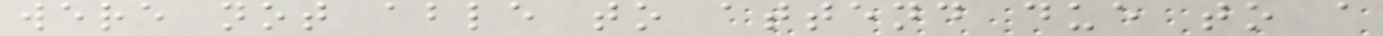were not able to attend due to a
